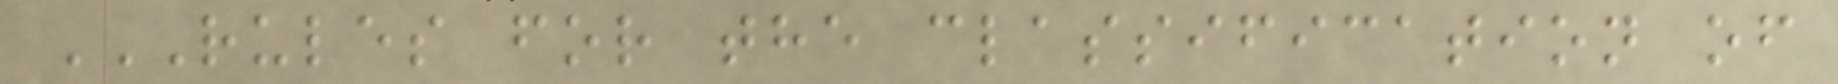RULES FOR THE CLASSIFICATION OF
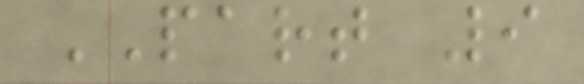PART 9
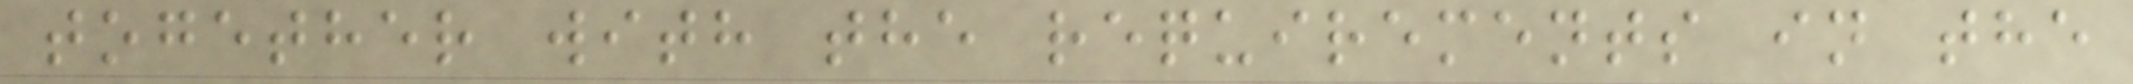together with the requirements in the
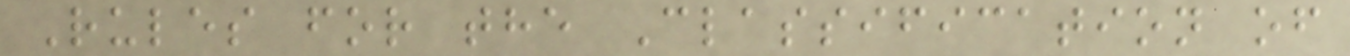Rules for the Classification of
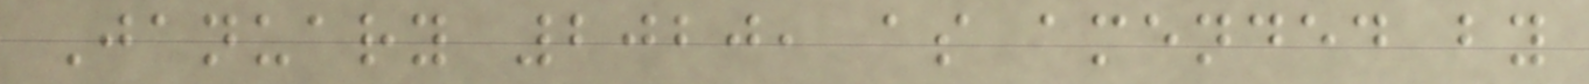January 2020, as amended by
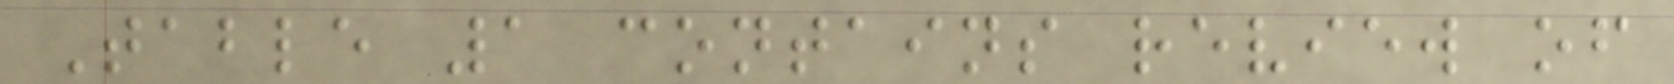Table 1 contains review of
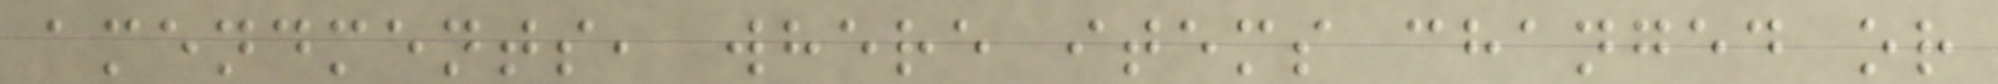amendments, where items changed or
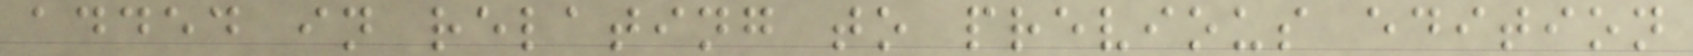added in relating to previous edition
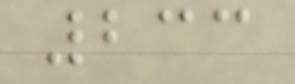233
